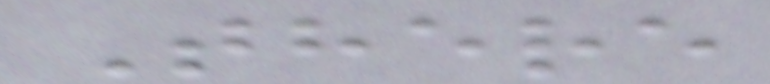There
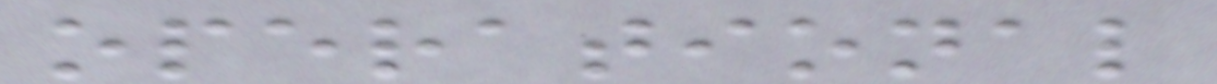operational
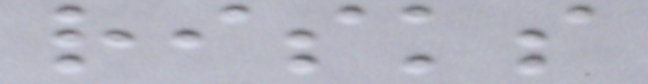risks
